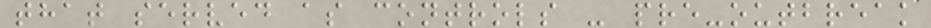that served as controls - pre-outbreak
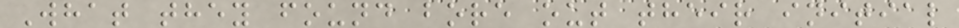What they found bore out their initial
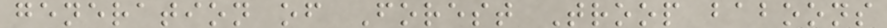generation of Forest Troop baboons
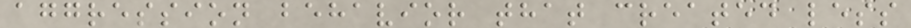aggression behavior that created less
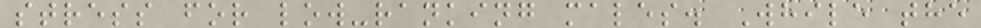stress for low-ranking males. While the
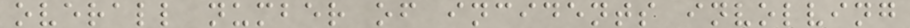overall number of incidents involving
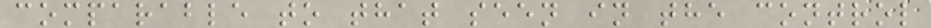comparable to that seen in the control
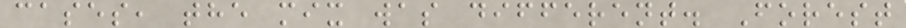cases, the mix was different. Forest
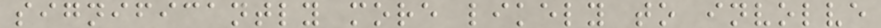significantly more likely to involve
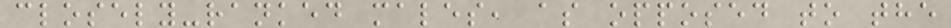closely-ranked males, as opposed to the
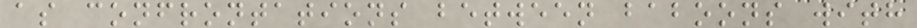as confrontations between baboons with
